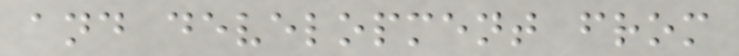and development from
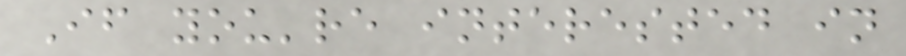If you're interested in
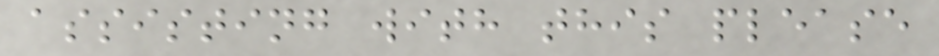assisting with this please
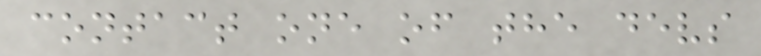contact one of the devs
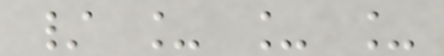/ _ _ _
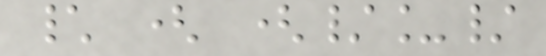\ ( (/_/
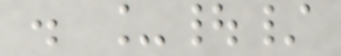. _|/
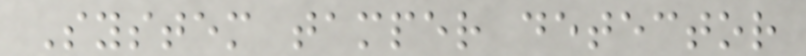System tamper detector
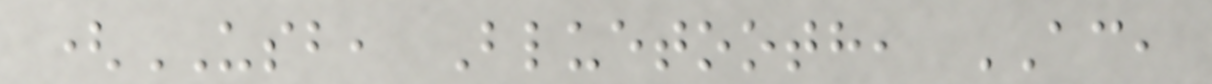(USB, Bluetooth, AC,
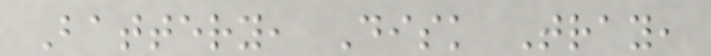Battery, Disk Tray,
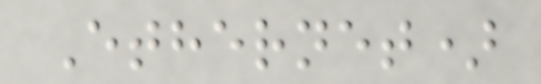Ethernet)
